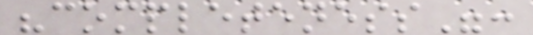"completeness":
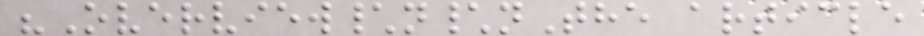"Overview\n\nThe article
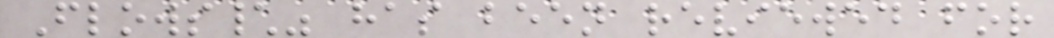Flows\" has been reviewed for
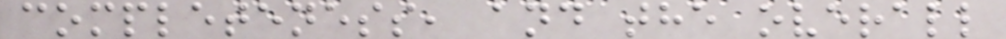completeness, and the overall
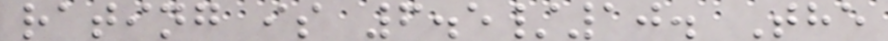rating is 6.5/10. The
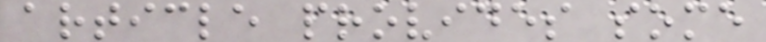article provides some
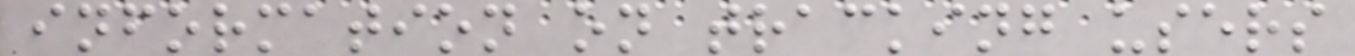information on tracking users
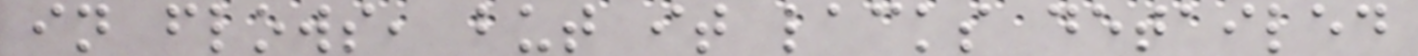in flows, but it lacks detailed
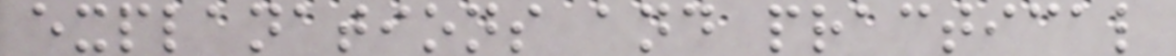explanations and practical
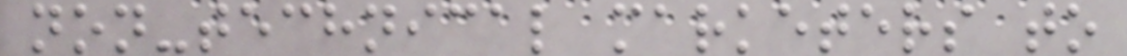non-technical marketers to
